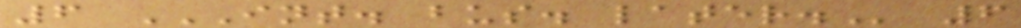6 INT. BUS. LATER. 6
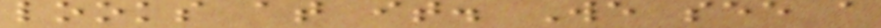looks at it. We see a
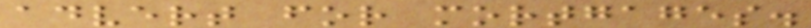advert for mortgages.
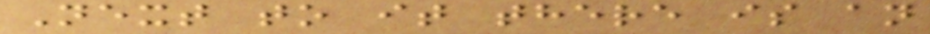Next to it there is an
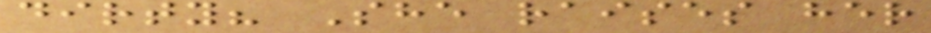dirty? She raises her
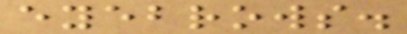eyebrows.
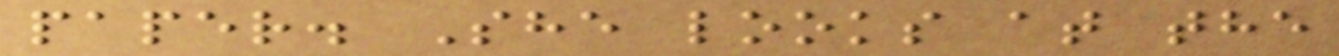paper. She looks at the
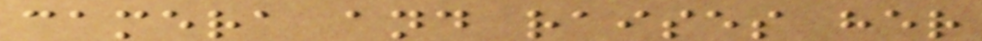camera and raises her
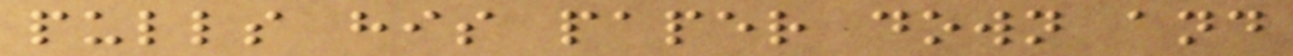pulls his paper down and
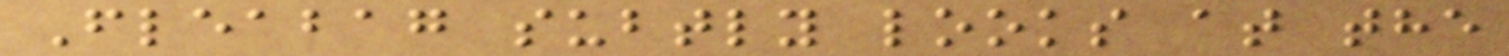Fleabag subtly looks at the
